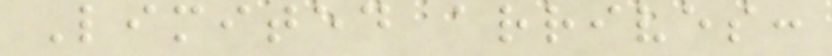Limited arrives:
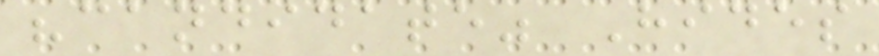"candidate" Hides
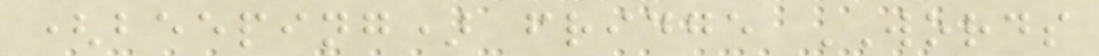(beeping) fridge WORDS
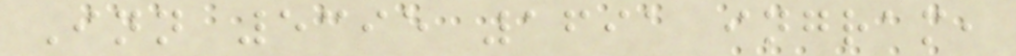Inn 5395 1691 ingram,
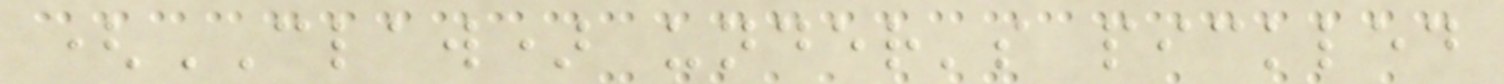(CLAW) under's pickled
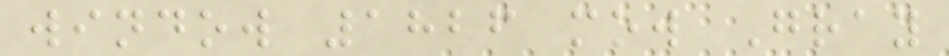window 1826 mow Gray
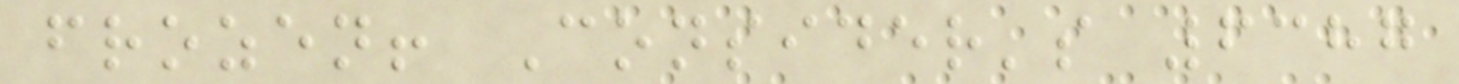frozen! Consider's 6387
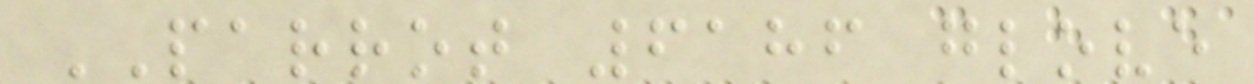PARROT 6186 glove
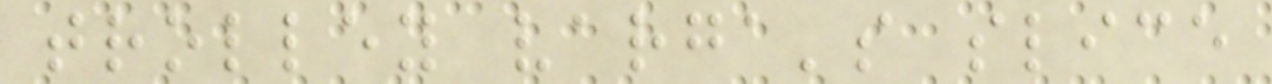trolley varga's slice
